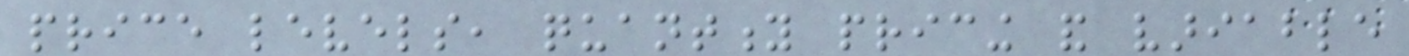price levels, quantity pricing and variable
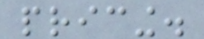pricing.
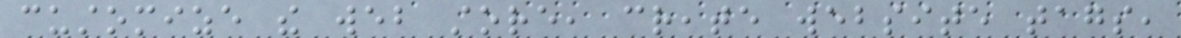customize the web store, create website tags,
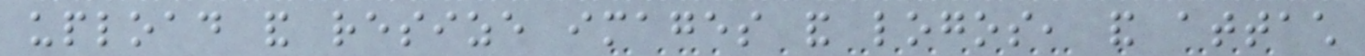upload and resize images and logos, and attach
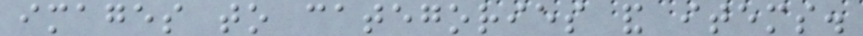images to categories and items.
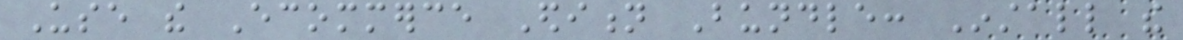Use the Ecommerce Edition Bundle: Install the
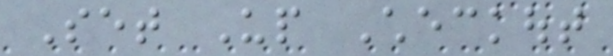Set Up Checkout
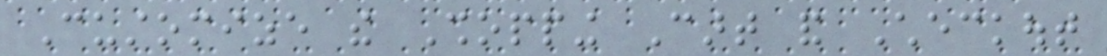Customize the Shopping Cart and Checkout
